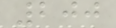200
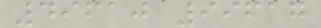49610 99617
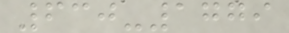630-1779
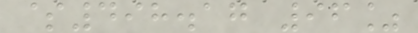$498.17 96%
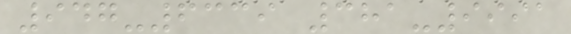947-6339 381-9991
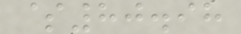$80.98
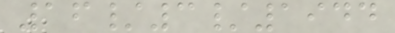16/3/1944
